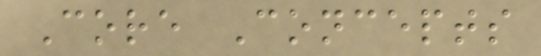Core Concepts
